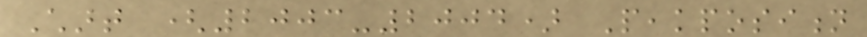Chart (2003-2004) Peakposition
